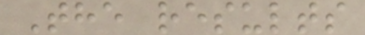The results
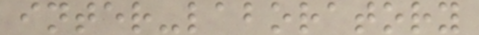inter-laboratory
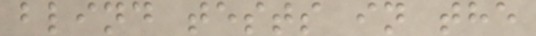blind tests in the
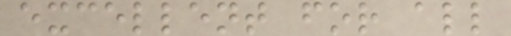excellent for all
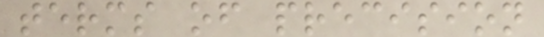terms of precision
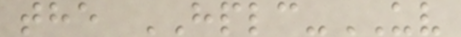the HPLC-UV
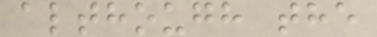although the
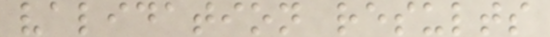validation results
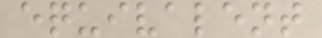equivalent
